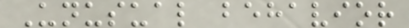Unusual behavior
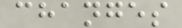changes
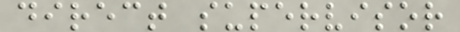direct supervisor
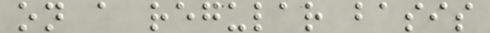on a regular basis
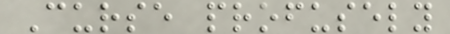Curse profusely
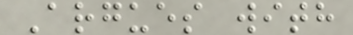Argues with
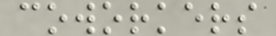coworkers
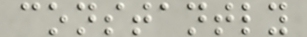constantly
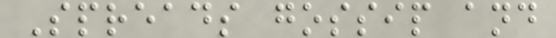Spreads gossip and
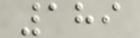189
